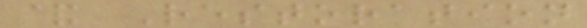& Restoration
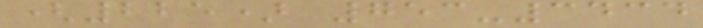(225) 753-3434
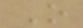O
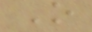O
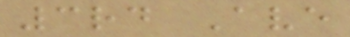3rd Ave
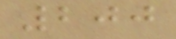200
